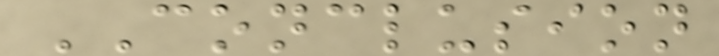CONCLUSION
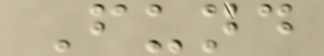Fund
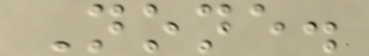None.
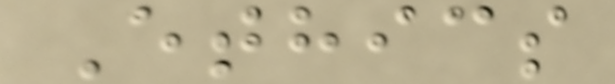Ethics
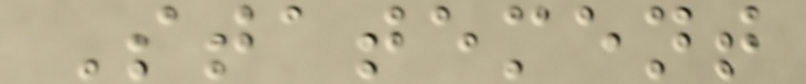Statement
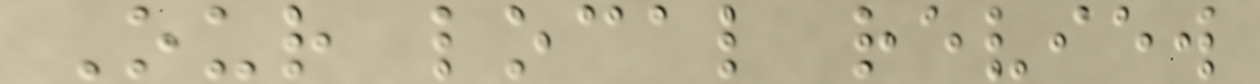Our local review
